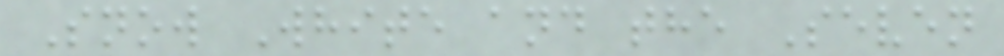Snow White and the Seven
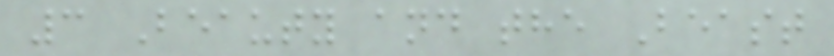3 Beauty and the Beast
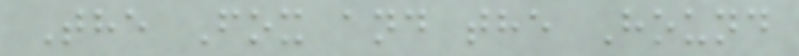The Fox and the Hound
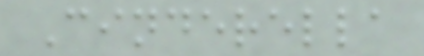Cinderella
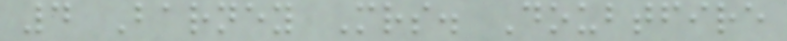4 Barney Mrs. Doubtfire
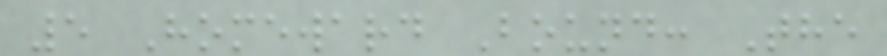5 Homeward Bound: The
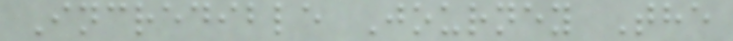Incredible Journey The
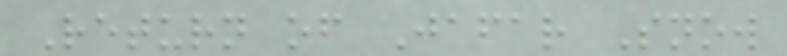Return of Jafar Snow
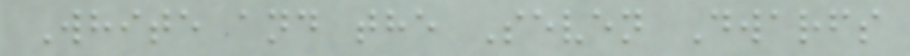White and the Seven Dwarfs
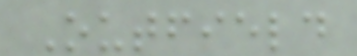Outfield
